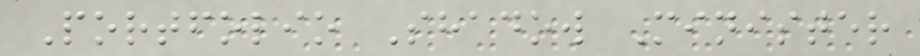Portfolio Shadow Minister
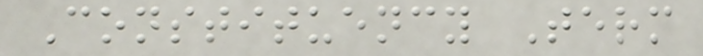Constituency Term
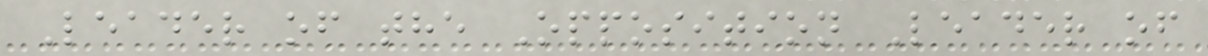Leader of the Opposition Leader of
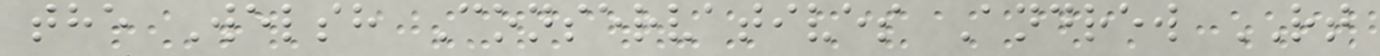the Welsh Conservatives Andrew RT
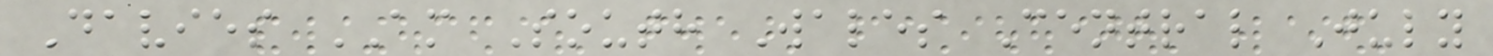Davies AM South Wales Central July
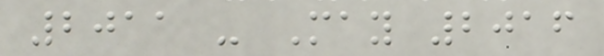2011 - May 2016
